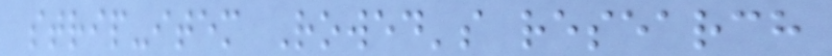strip-item Rowed's research
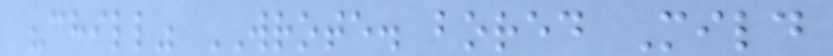"chill" WROTE. bored Mild
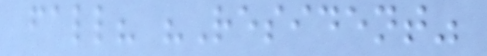fall? "Resident"
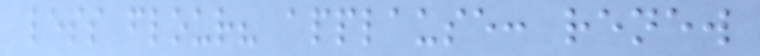less flour? applause: renew
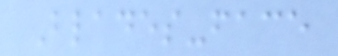Blades-face
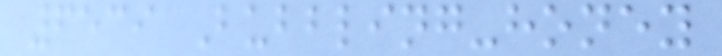6539 Bubbling-honey
